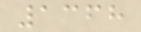1368
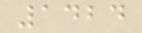1424
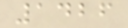1426
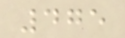475
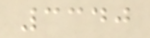3340
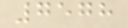7578
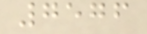7576
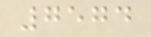7574
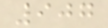907
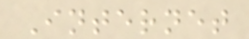Internet
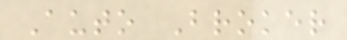Auto Broker
